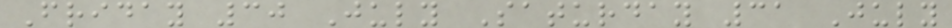Friday 30 July Saturday 31 July
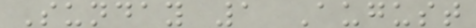Sunday 1 August
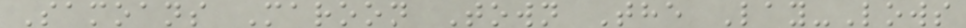Samoans Maroon Town The Lay-Lows
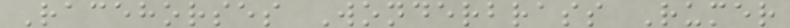Racehorses Wonderbrass Rumer
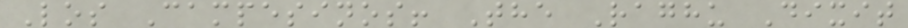Los Campesinos! The Raghu Dixit
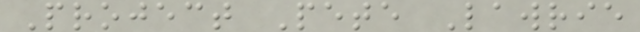Project Pete Lawrie
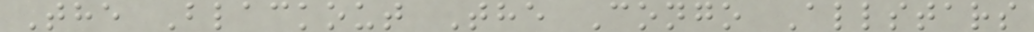The Blackout The Congo Allstars
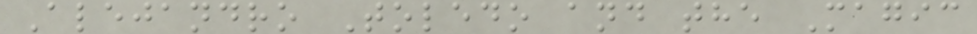Alejandro Toledo and the Magic
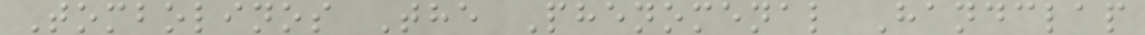Tombolinos The Phenomenal Handclap
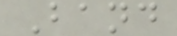Band
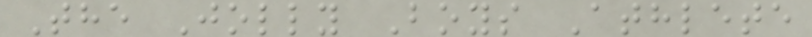The Jolly Boys Athlete
